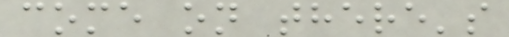come on there's
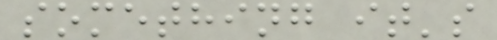something it's
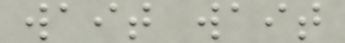wait wait
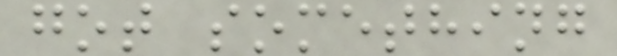got something
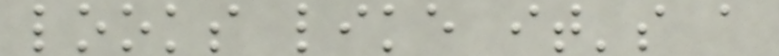looks like it's a
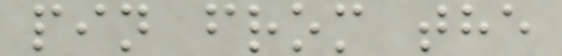pin from the
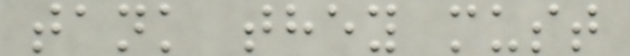tank they must
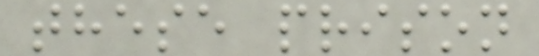these prison
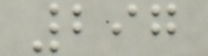297
